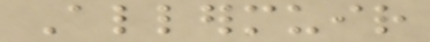Allermuir
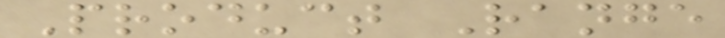Product Range
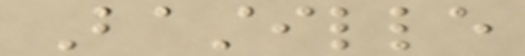Bastille
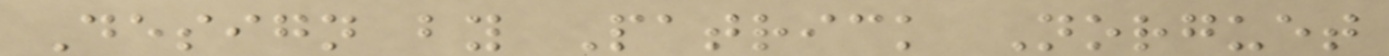Design by Patrick Norguet
